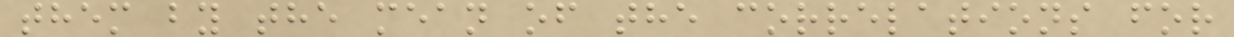them by the mean of the correlations for
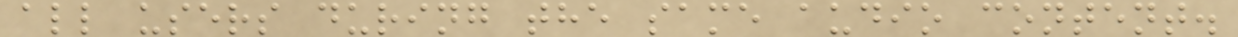all users during the same audio content.
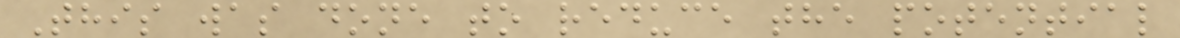This was done to reduce the potential
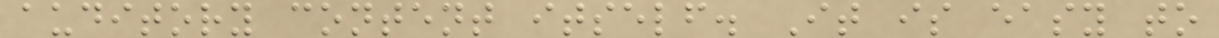auditory content itself. It is easy to
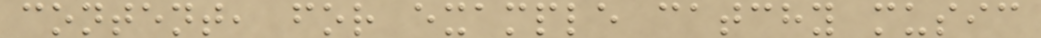content, for example catchy music
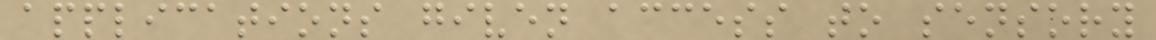applications given access to sensory
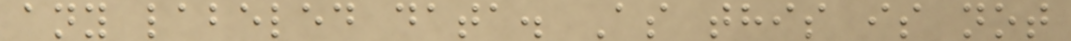any labeled data. As this is not
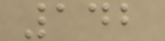142
